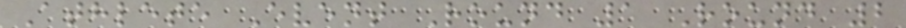Athlete Event Round 1 Round 2
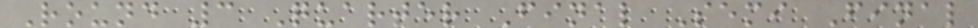Round 3 Quarter Final Semi Final
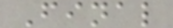Final
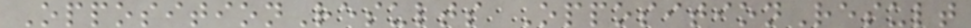OppositionResults OppositionResult
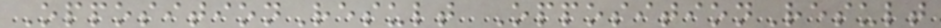OppositionResult OppositionResult
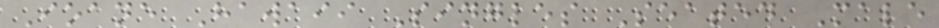Ioane Hawaii Singles Seated Male
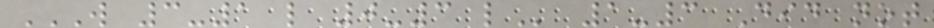W 3-1 L 0-3 L 1-3 Did not
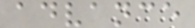advance
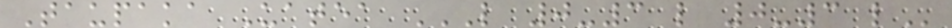Taupaka Uatea L 0-3 L 0-3 L
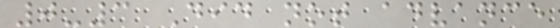0-3 Did not advance
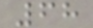68
